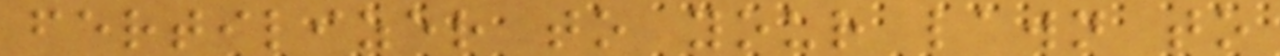fertilizer to your lawn to
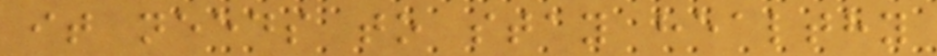it needs to stay healthy
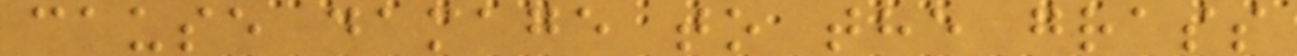cause damage to the grass
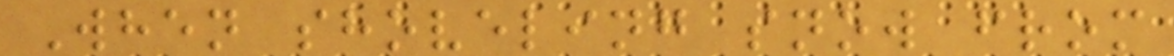When shoveling snow from
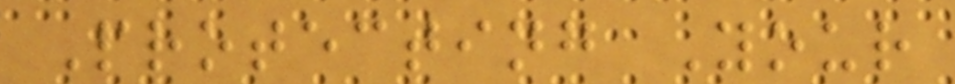Protecting Your
